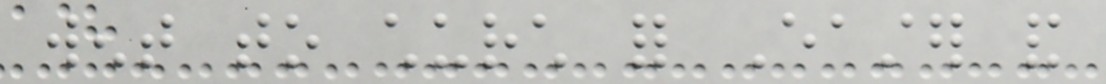went to church for Easter and
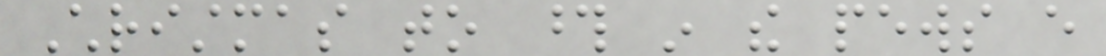Christmas to those in the pews every
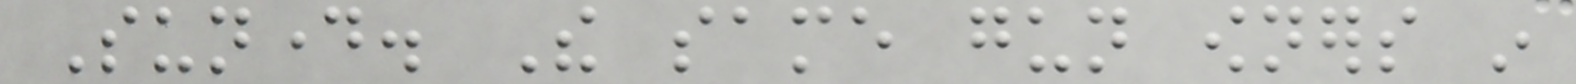Sunday. The same gun owners in
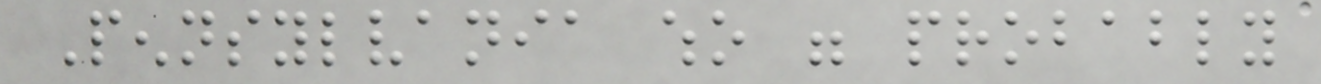Pennsylvania who were probably
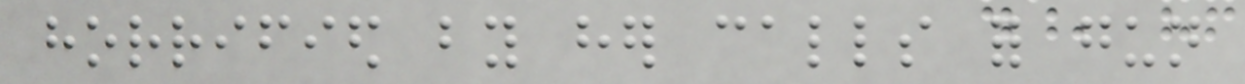horrified by her calls for gun
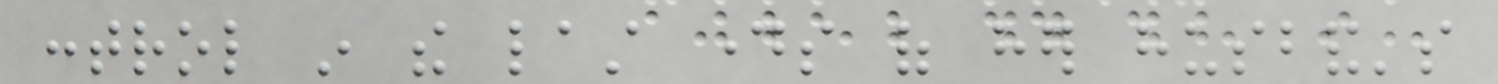control in the last days of her husband's
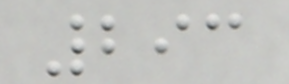293
